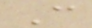C
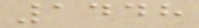1448
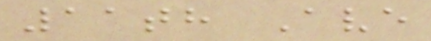11th Ave
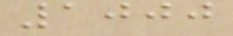1000
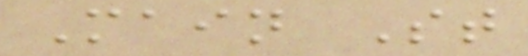Main St
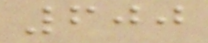600
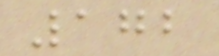172
